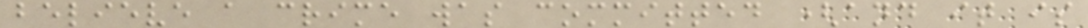believe a crime was committed (and it is
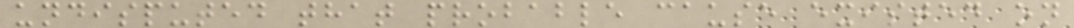undisputed that probable cause existed on
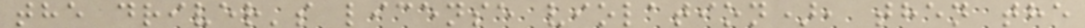the driver's license violation), then the
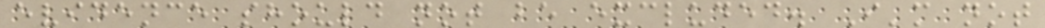evidence should not be excluded. I'm not
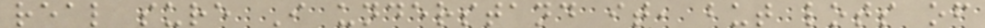real sure I understand it, but lots of
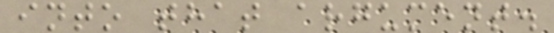into that argument.
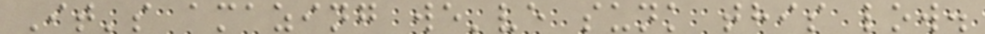It's amazing we've sunk this low.
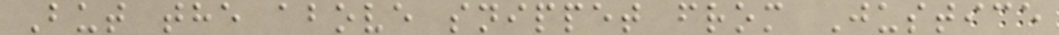But the above snippet from Justice
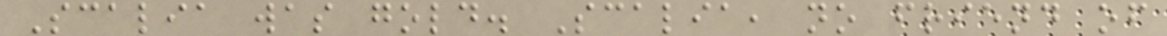Scalia was gold. Scalia, no friend of
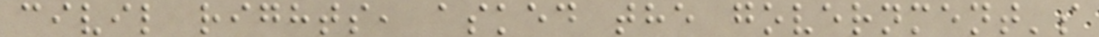civil rights, asked the government's
